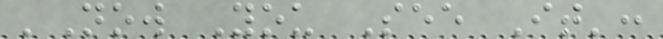'Now You See It':
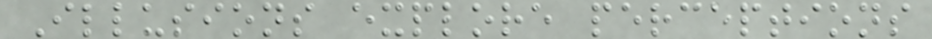Illusions explore perceptions
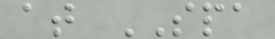at SPA
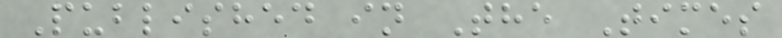Published in The Times
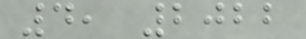4, 2022
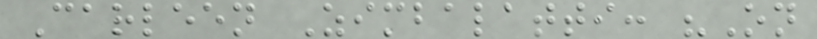Carleen Zimbalatti: "On
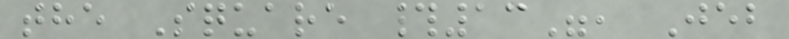the Square #13", Jeb
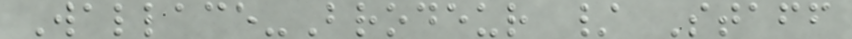Wallace-Brodeur / Staff
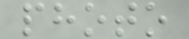photo
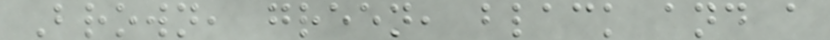Brown, green, black and a
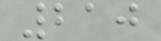210
